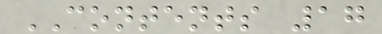CONTENTS 17
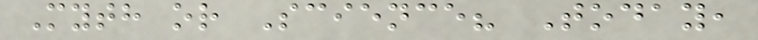Myth or Science? Today,
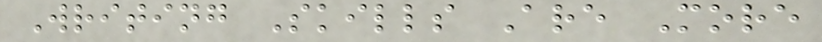Writing Skills Are More
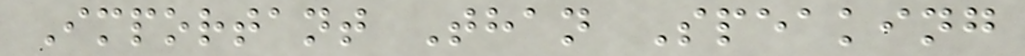Important Than Speaking
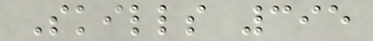Skills 395
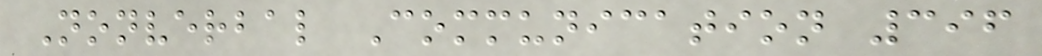Nonverbal Communication 396
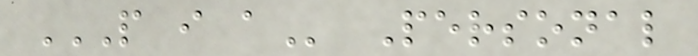P I A Personal
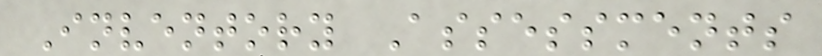Inventory Assessments
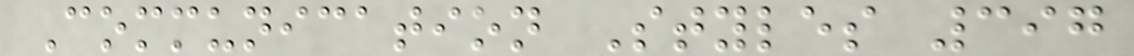Communication Styles 397
